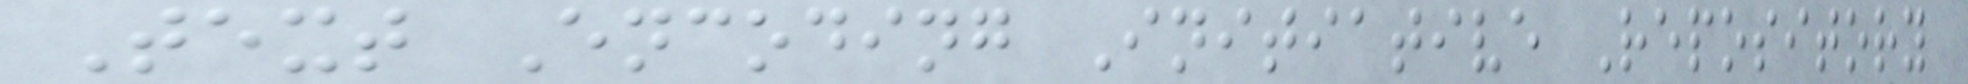Text Encoding Initiative Repository
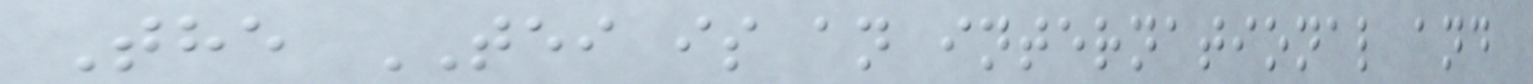The TEI is an international and
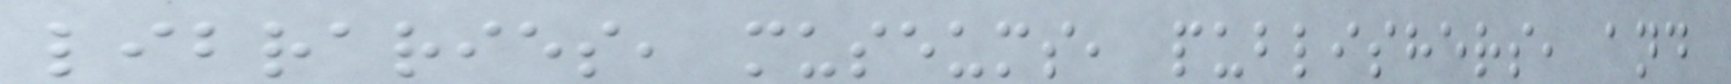libraries, museums, publishers, and
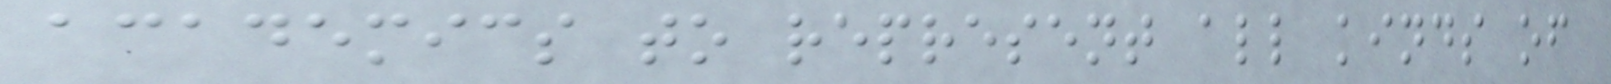academics to represent all kinds of
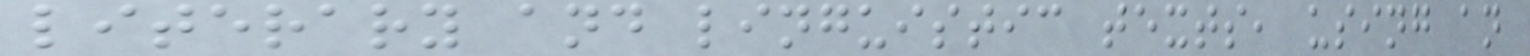literary and linguistic texts, using an
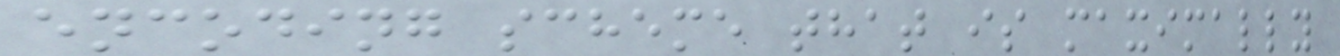encoding scheme that is maximally
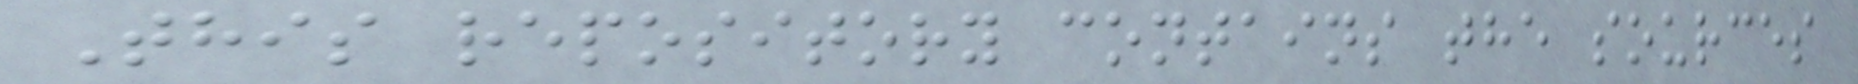This repository contains the sources
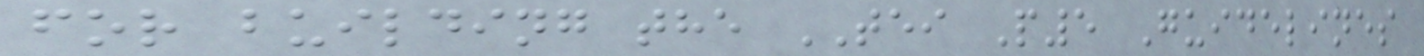for building the TEI P5 Guidelines
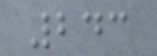243
